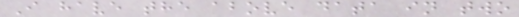I have the above data in two
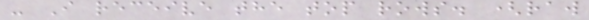- I receive the top rows. (raw
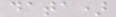data)
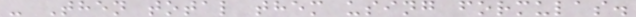- Then total them using formulas.
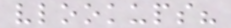vlookups?
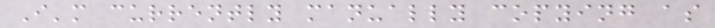I'm currently manually copying as
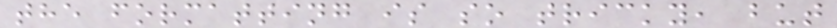the formatting is so tricky, but
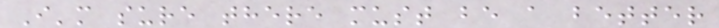I'm sure there must be a better
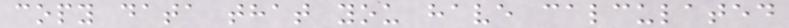copy data that you have calculated
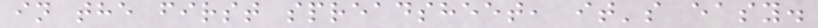in the first spreadsheet, it's easy.
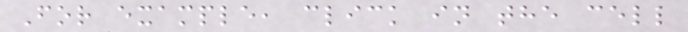For example, click in the cell
